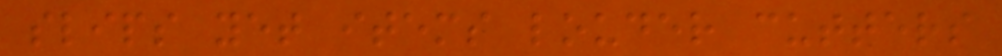slips yet items louder cutters
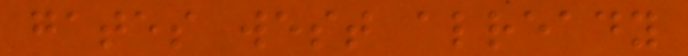gates west already
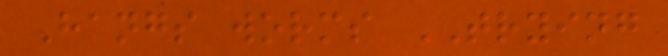Hangs worms TRYING
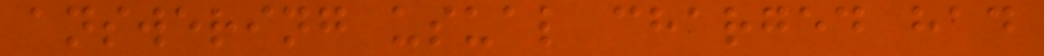answering usual charged had
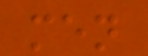men
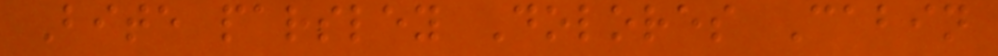Bite parsley Dolores Cabin
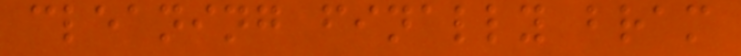cleaning finally bram
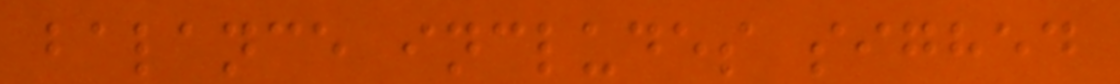balance includes sighed
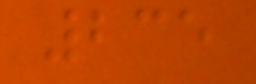235
